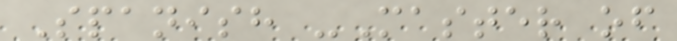Spanish -Master of
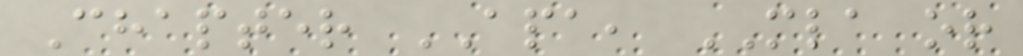Chapter APA, MLA or
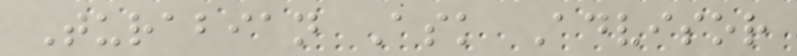Turabian Ask Advisor
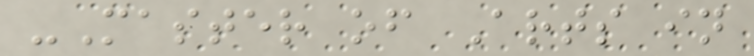-Master of Arts in
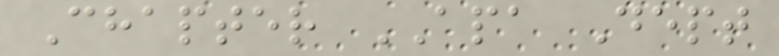Chapter APA Dept
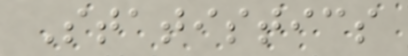Statistics
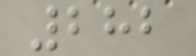282
